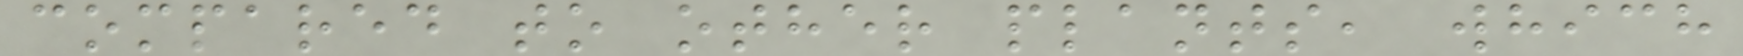compared to other plants, which
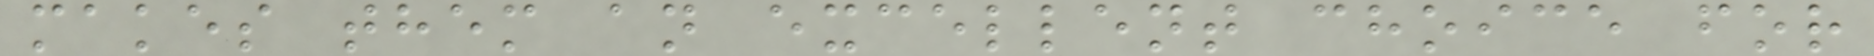makes them an excellent choice for
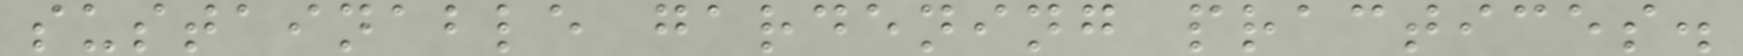sustainable gardening practices.
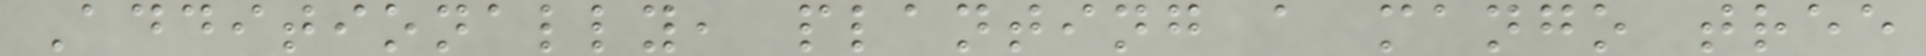Additionally, planting a mango tree
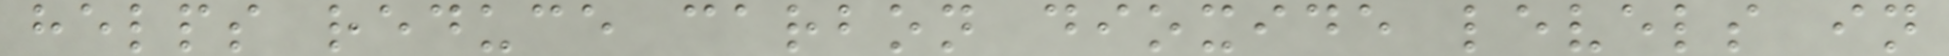helps reduce carbon dioxide levels in
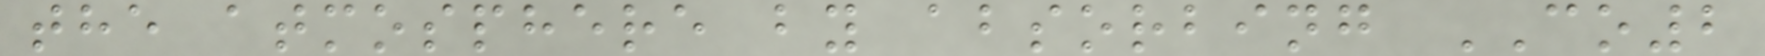the atmosphere by absorbing CO2
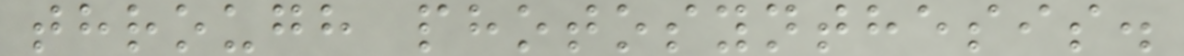through photosynthesis.
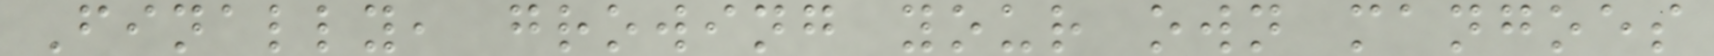Finally, growing your own mangoes
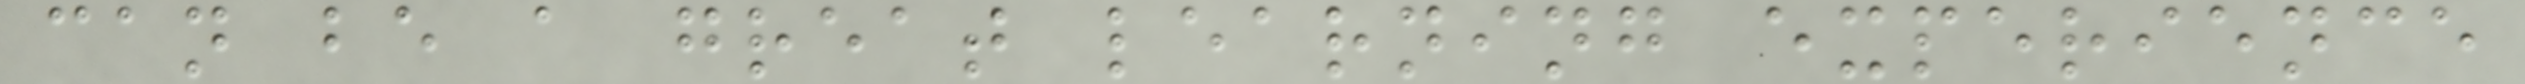can be a great learning experience
